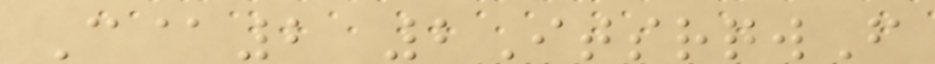C@2 2ItsrqwF
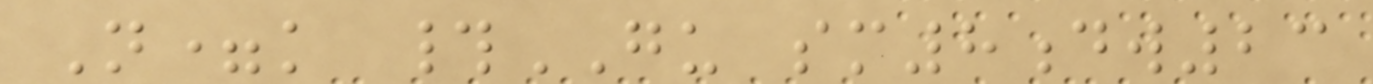N=k #GU sm8dw23
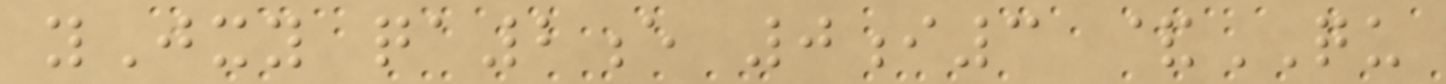yJxy qa2e 0i3 &QU
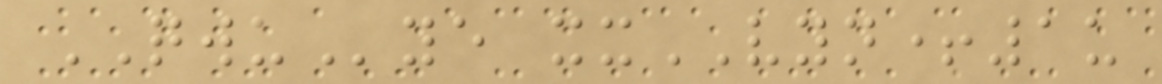QWUye xxVYN+1u
